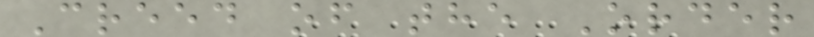Creed of the Order
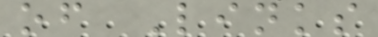of Links
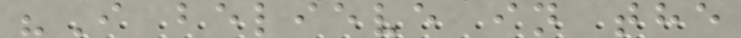"I believe in the
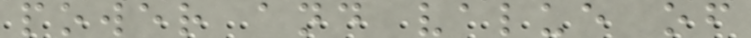power and value of
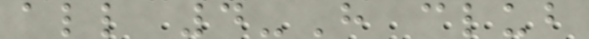all 4-H club
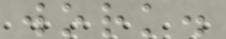work.
